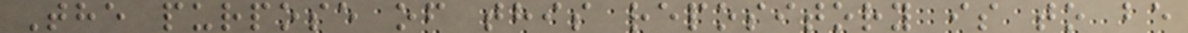The purpose of this repository is to be
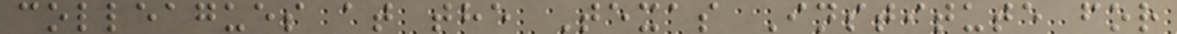colleagues at the Texas Institute for
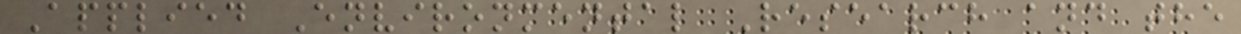Applied Environmental Research and the
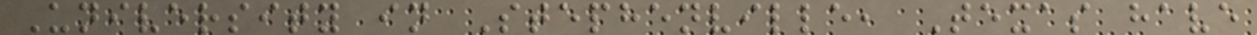University in Stephenville, Texas have
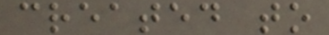created to
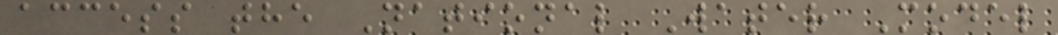access the National Water Model
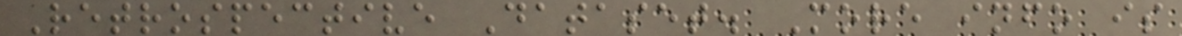Retrospective Dataset. More info is
